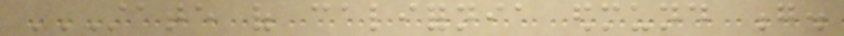STATE OF CALIFORNIA EDMUND G.
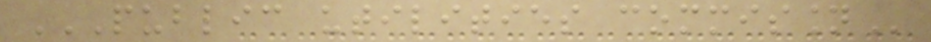PUBLIC UTILITIES COMMISSION
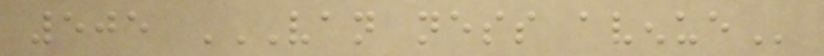505 VAN NESS AVENUE
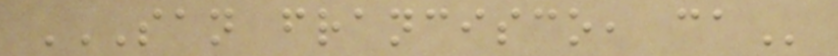SAN FRANCISCO, CA
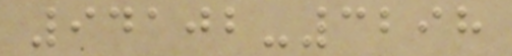94102-3298
